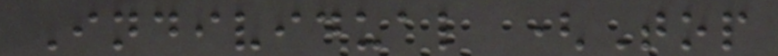Individual (Top
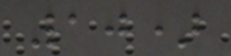10)
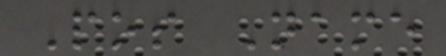Pos Name
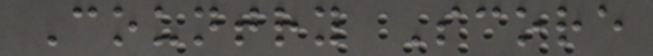Country Score
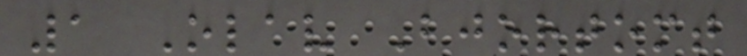1 Olav Bjortomt
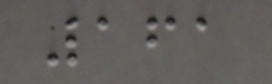161
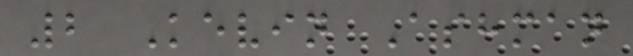2 Kevin Ashman
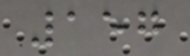157
